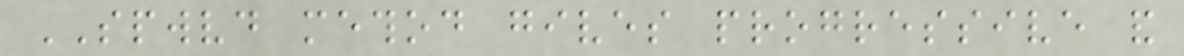SPWVD method gives progressive and
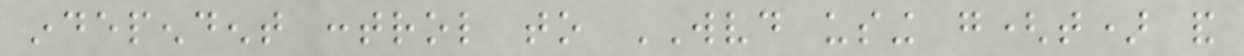independent control to WVD using g(t) and
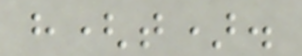h(t).
